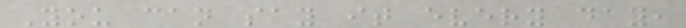You can say it every day,
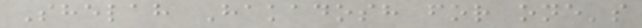Shelah Hakadosh for one's
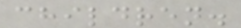children.
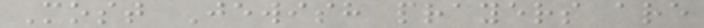Most Jewish prayers are
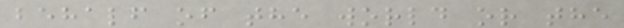behalf of the world or the
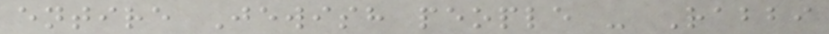entire Jewish people - Rabbi
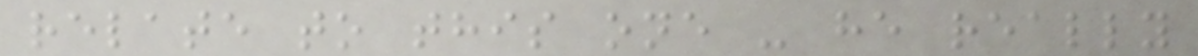relate to this one - he really
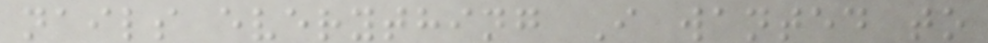nails everything I wanted to
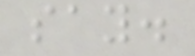say.
